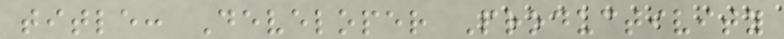title: Developer Productivity
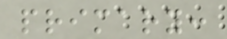primary:
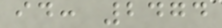id: 2474
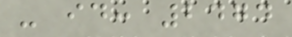- id: 2474
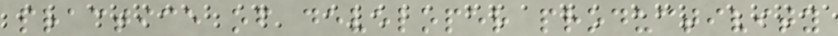practice of developer productivity
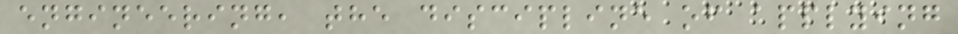engineering, the discipline of applying
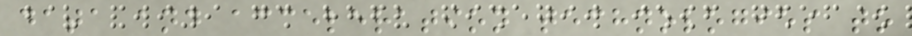data and acceleration technologies to
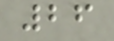26
